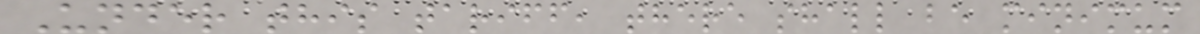Under this tariff, there shall be minimum
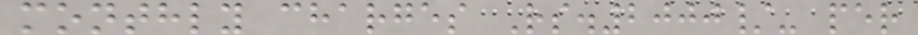monthly charges Rs.2000/- per
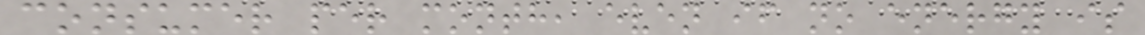consumer per month, even if no energy is
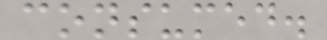consumed.
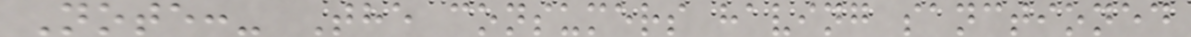Note:- The consumers having sanctioned
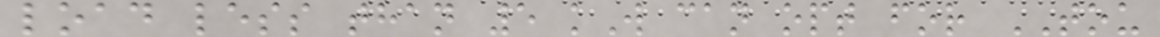load less than 5 kW can opt for TOU
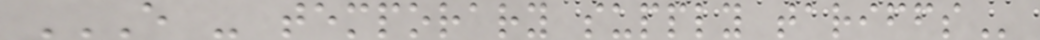E - TEMPORARY SUPPLY TARIFFS
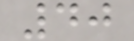40
